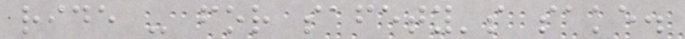ride - for safety's sake.
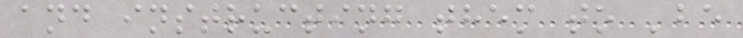and instructing them to 'be
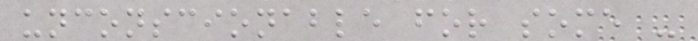unconscionable for some -
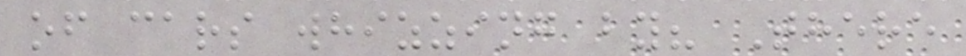of cars whizzing by? There
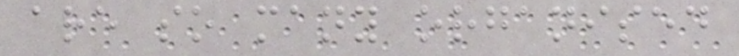are so many organised
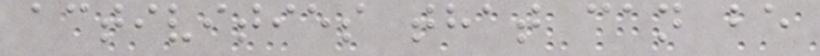activities that can be
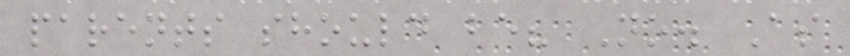parents should be? No. As
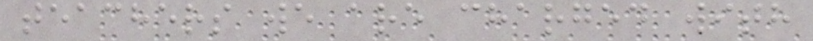teachers we are charged with
